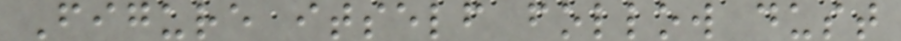Figure itself follow dust
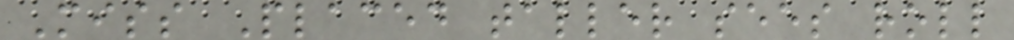Miss Placed taller sees roll
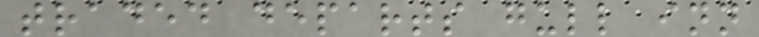traded departs gull inn
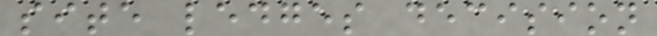site ledges decision
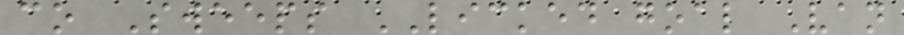co Sweeps LICKED goal Van
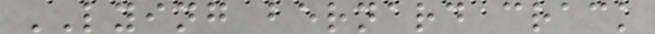LYING bernard crack
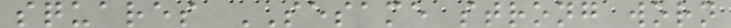squares SESAME strong worn
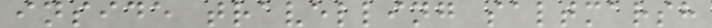inside travelling saltmarsh
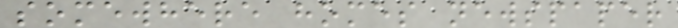somewhere homes newspaper
